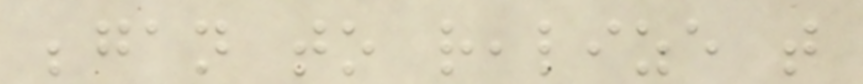began to realize that
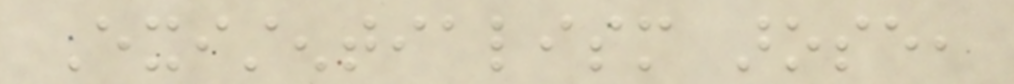Existentialism arose,
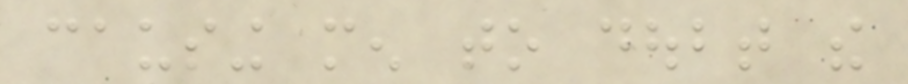causing men to doubt the
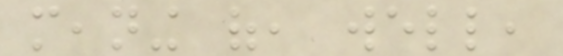meaning of, well,
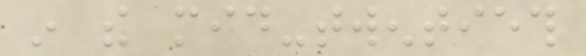in the mid-twentieth
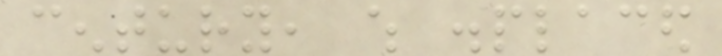century, which displaced
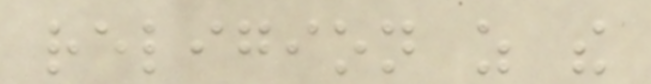religion as the
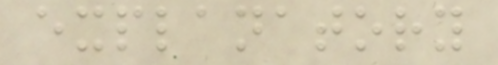explanatory
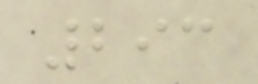293
